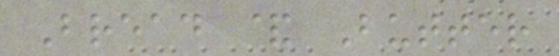Bread & Butter
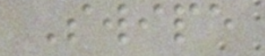Swipe
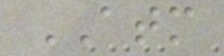ATM
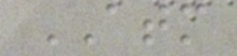ATM
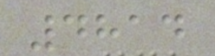4814
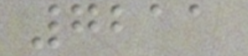7211
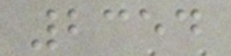2354
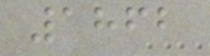1862
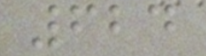624
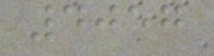4057
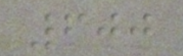600
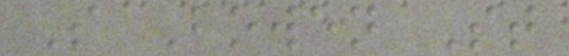S Bowen St
